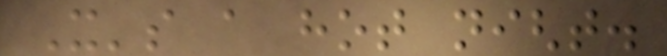It's a hot night.
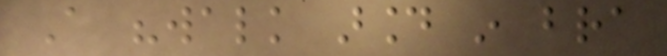A "walk around in bra
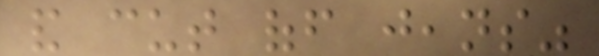and cut off jeans"
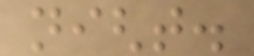night.
